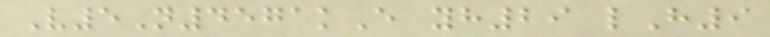V5N4571kE yh29 lH9
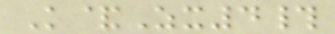K&Zx4#
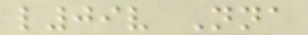l09v Nna
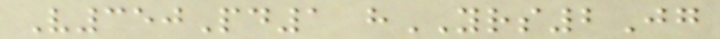V350Pd1 hYRS2Jg
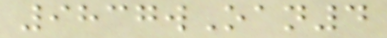9837wOan4
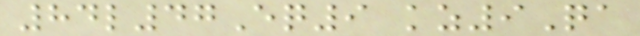84l47Eq9 kz9Qa
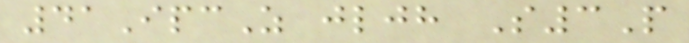41IpcZ jljh S3P
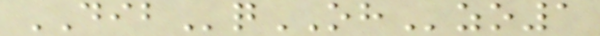DIBqOHzo1
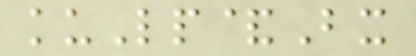kuLp&Bx
